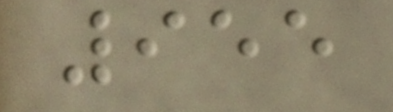955
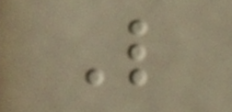L
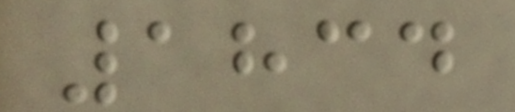1834
